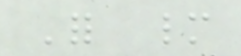For many
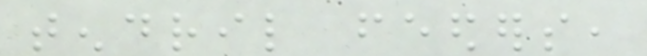tendril feeders,
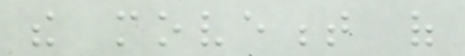the movement of
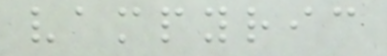vampyric
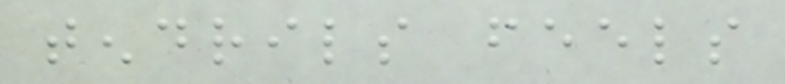tendrils feels
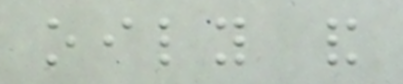oily and
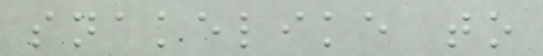snakelike to
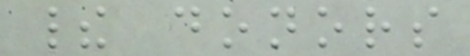their donors
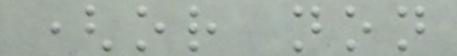(or non
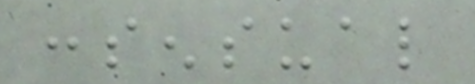consensual
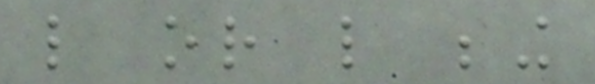like or like being
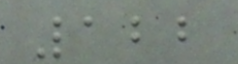122
